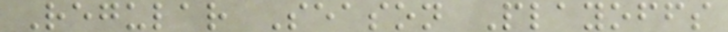Regular Season Playoffs
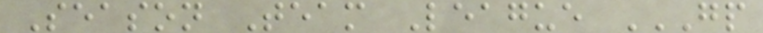Season Team League GP
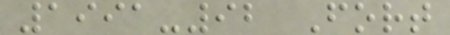1991-92 Fort
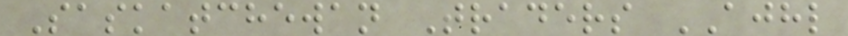Saskatchewan Traders AJHL
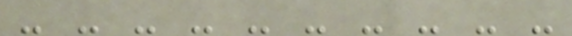- - - - - - - - - -
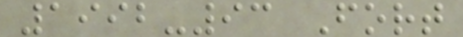1992-93 Fort
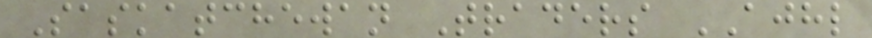Saskatchewan Traders AJHL
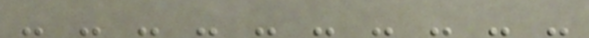- - - - - - - - - -
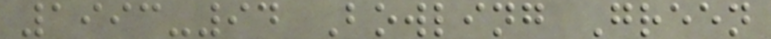1993-94 Bowling Green
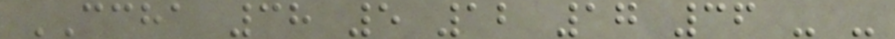CCHA 38 5 12 17 36 - -
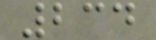234
